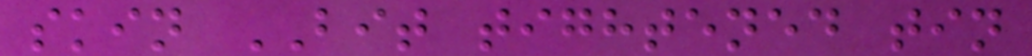skin BIT tightened tin
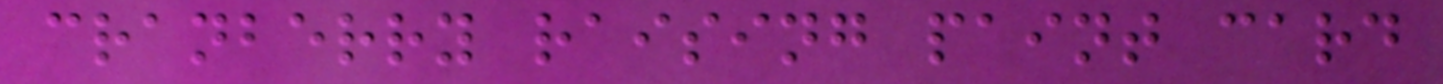cranberry raising paint card
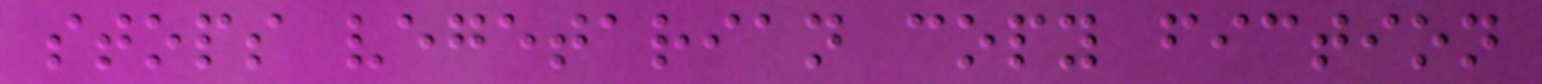stops vegetarian copy fiction
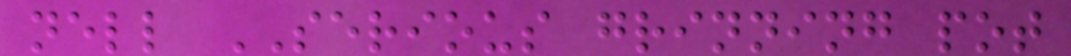nell SERIOUS grinning pot
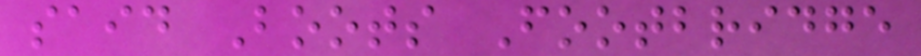said Boots Footbridge
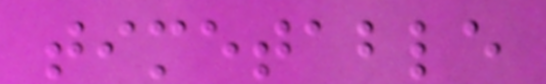timetable
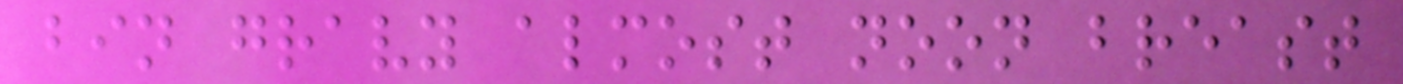bin gravy almost noon breast
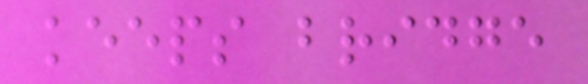keeps bridge
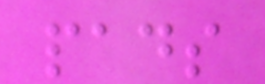pads
